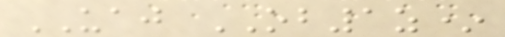UAJ OB1z*
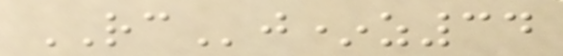RCj*z34
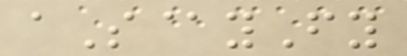aS@yFy
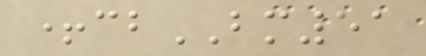+cbBM51
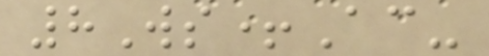8Ws+Ac-
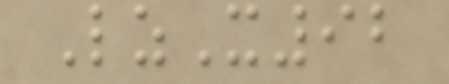LzX92
